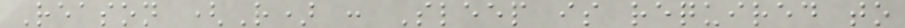Reason (R) : Sleep is required to
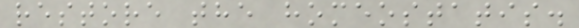restore the homeostatis.
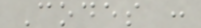Codes :
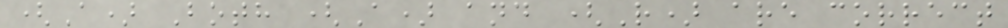(A) Both (A) and (R) are correct
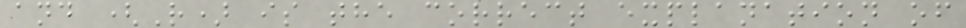and (R) is the correct explanation of
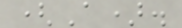(A).
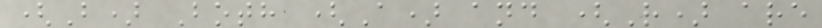(B) Both (A) and (R) are
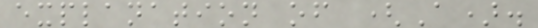explanation of (A).
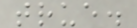true.
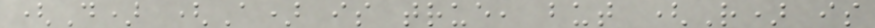(D) (A) is true, but (R) is
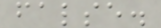false.
